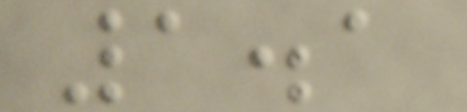1.1
